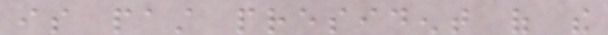is past president of the
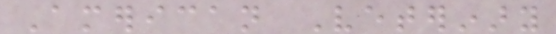American Veterinary
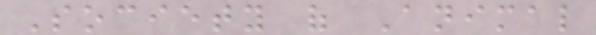Society of Animal
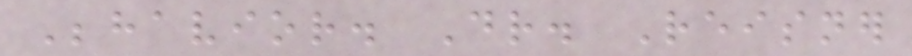Behavior. Dr. Reisner
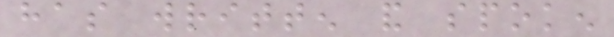has written and spoken
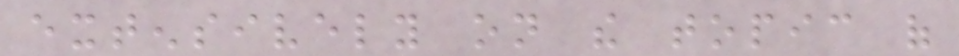extensively on the topic of
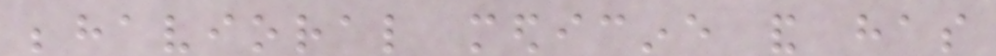behavioral medicine and has
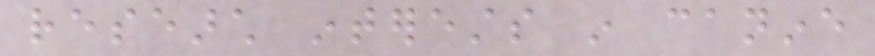research interests in canine
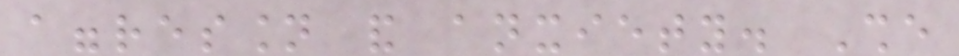aggression and anxiety. She
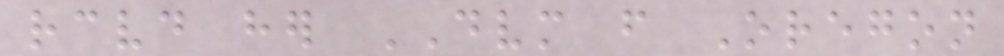received her DVM from Oregon
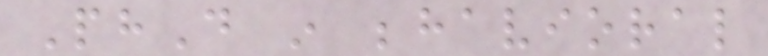PhD in behavioral
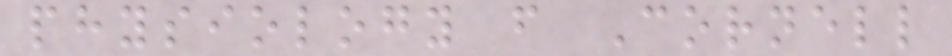physiology from Cornell
